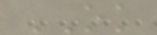OK
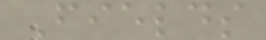Fields
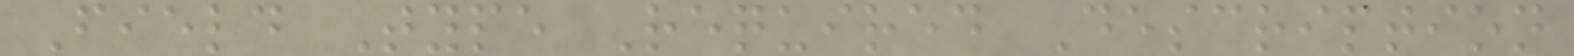Field Type Required Description
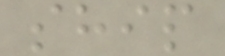ship
